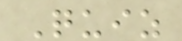Quiz
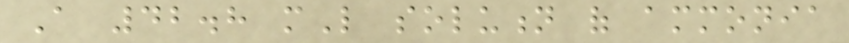A 42.8 mL solution of ammonia
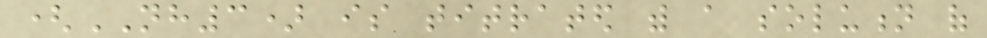(NH3) is titrated with a solution of
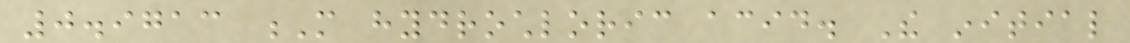0.9713 M hydrochloric acid. The initial
